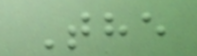The
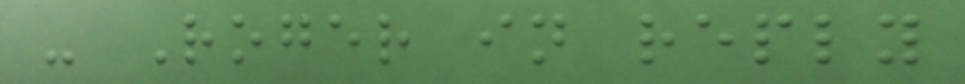- Roger in reply
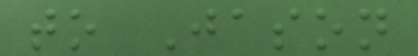to Jason
